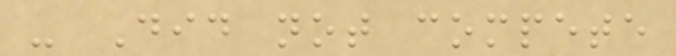- Did not compete
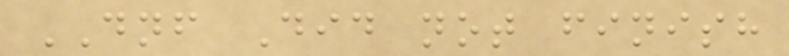DNF Did not finish
